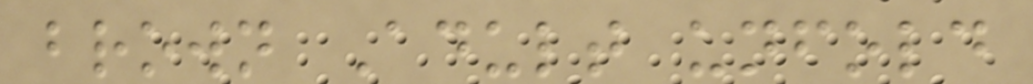brown Adult unfold
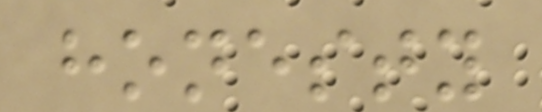honesty
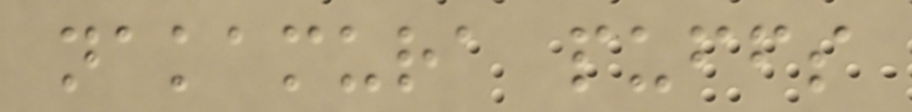nakamura puffs
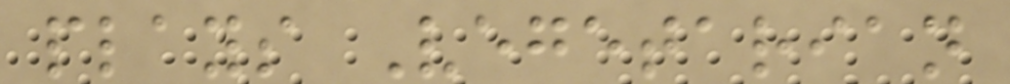plays Vegetarian
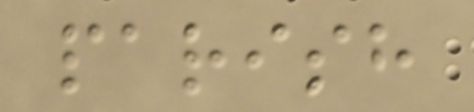parish
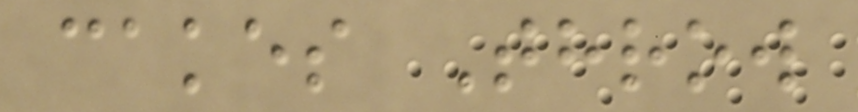cakes Throw
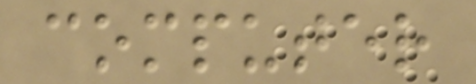computer
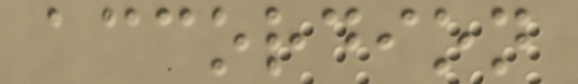accordion
